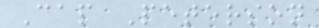Cap Peterson
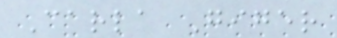Carla Giger
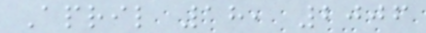April 18, 2006
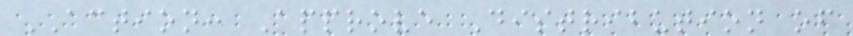ACTION: Approve Distribution of
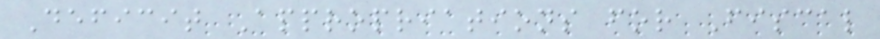Deficit Appropriations for Fiscal
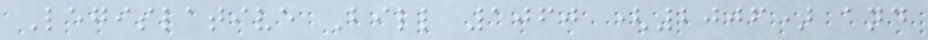Legislative Bill 1060 (2006) and
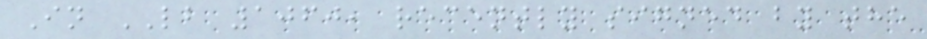In LB 1060, recently signed by the
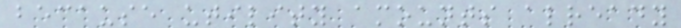because utility amounts already
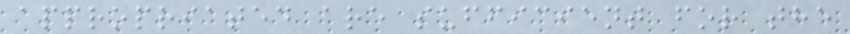appropriated are sufficient for the
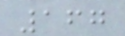167
